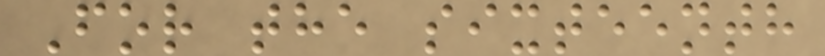For the sixteenth
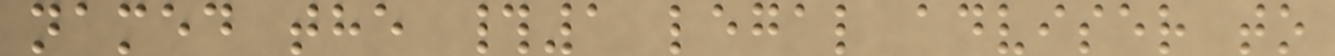named the #1 legal adviser to
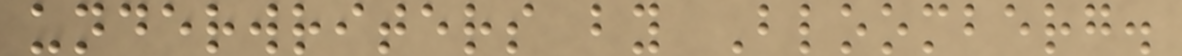underwriters by Bloomberg.
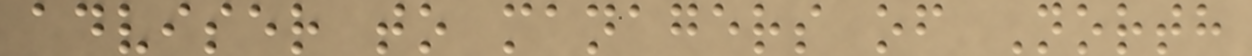adviser to managers of North
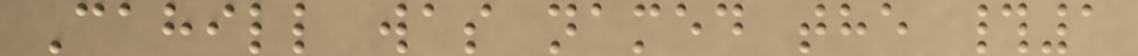Cahill was named the #1
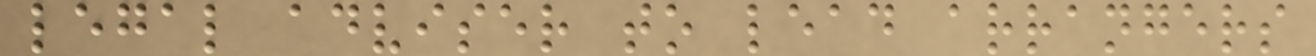legal adviser to lead arrangers
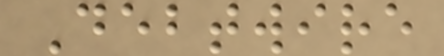Debtwire
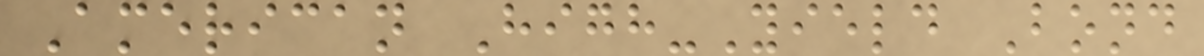American High-Yield Bond
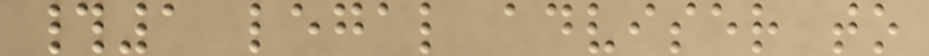#1 legal adviser to
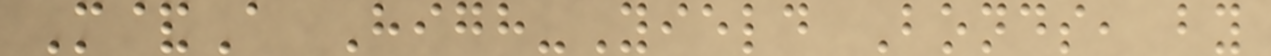M&A High-Yield Bonds, by
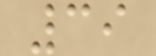39
